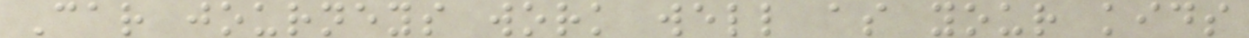Car journeys work well as your kids
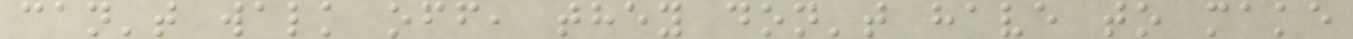can't walk off, they don't have to make
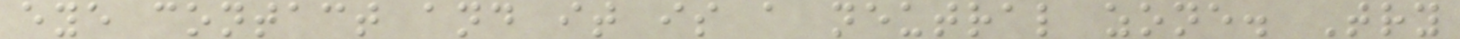eye contact and it is a neutral zone. Try
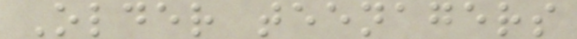Older teenagers
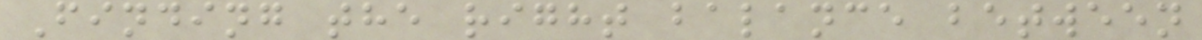Finding the right balance between
